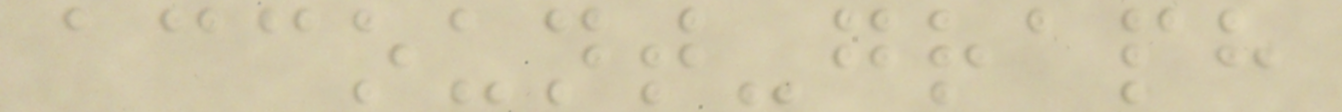account-graph
